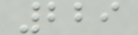229
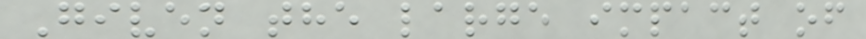Given the large impact of
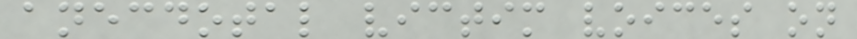anecdotal victim voices on
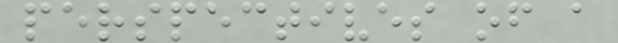perspectives of a
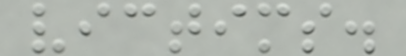victims.
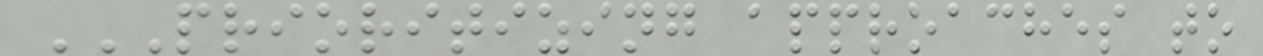PRIORITIZING APPROACHES TO
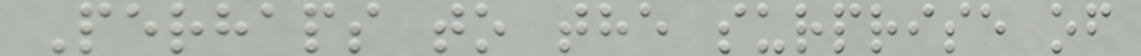Perhaps to the surprise of
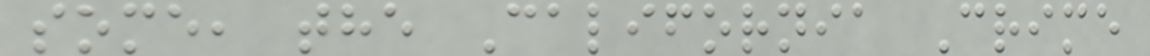some, the California Crime
